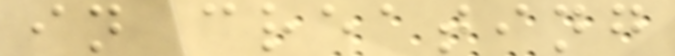in creating
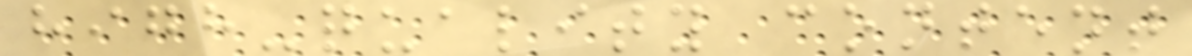high-quality content
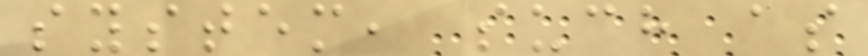system, such as
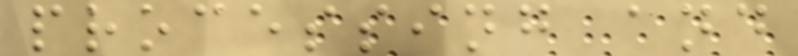processing and
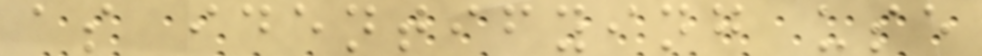as identifying use
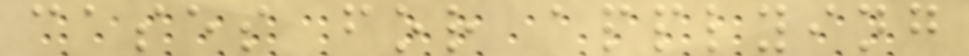cases for applying
